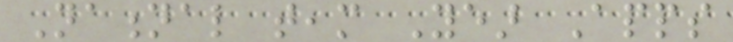National team Year Apps
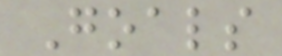Goals
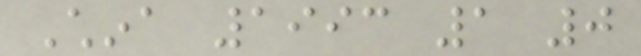China 1993 1 0
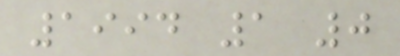1994 1 0
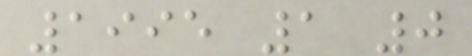1995 1 0
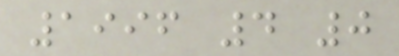1996 4 0
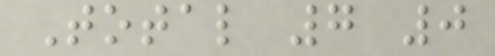Total 7 0
